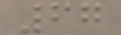67
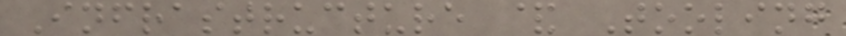Infrastructure & Tooling
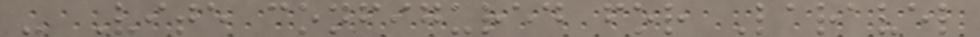- Vite configured for Laravel
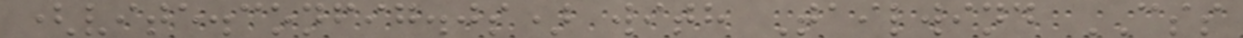(vite.config.js) with Tailwind CSS
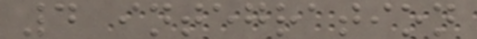4 integration
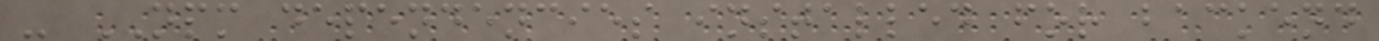- NPM dependencies installed for backend
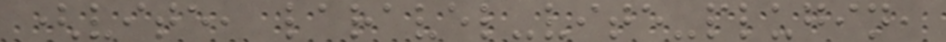(vite, laravel-vite-plugin,
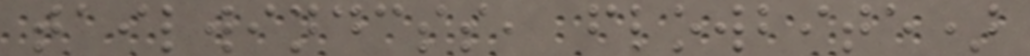tailwindcss, flowbite)
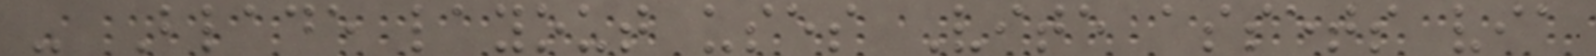- Blade layout uses Vite assets via
